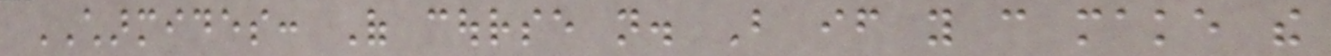CHARMIDES: Of course not. But if you can make the
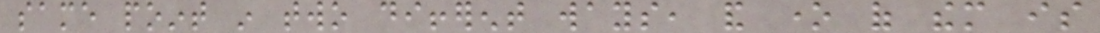same point in two different ways, and one of them is
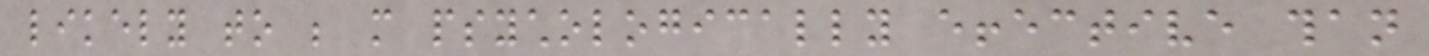likely to be more psychologically effective than
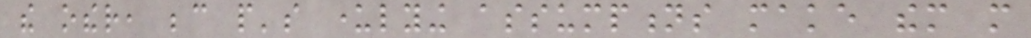the other, because people's underlying assumptions make them more
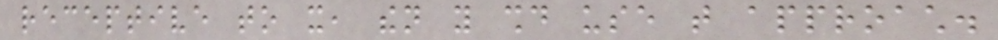receptive to it, then you should use that approach.
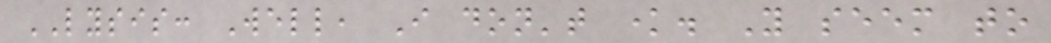LYSIS: Well, I don't know. You seem to
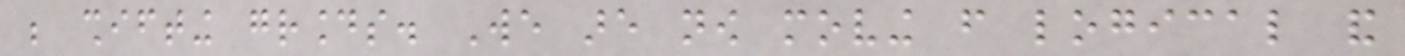be shifting grounds. We are now moving from logical and
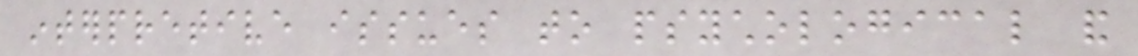interpretive issues to psychological and
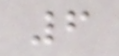6
